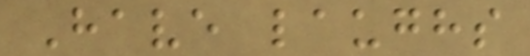Have laughs
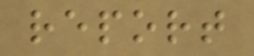report
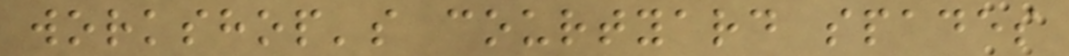workshop's courtyard spades
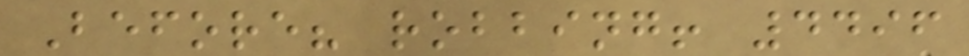Before? robbing! 4496
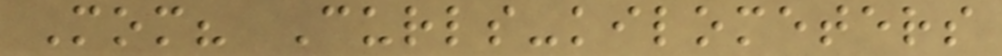Mom? Curls-kilometers
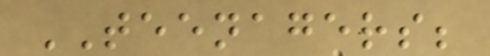TEENAGERS;
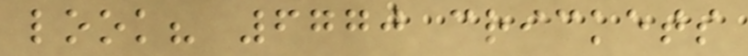look? 6770 crickets
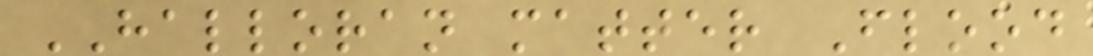HALLORAN matter Flood
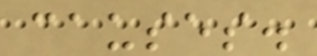causes.
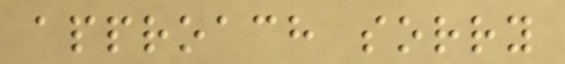approach sorry
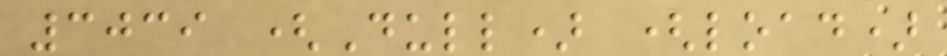3039 (Dull) (load)
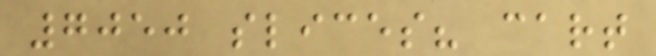7050 slices? cart
